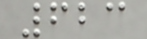623
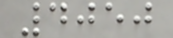4050
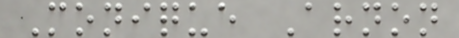Monique Arnon
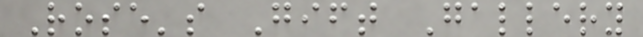Rose's Gift Gallery
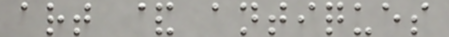art & antiques
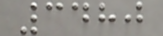3480
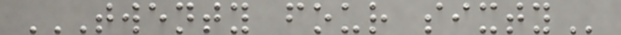TWENTY FOUR SIXTY
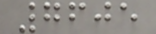7605
